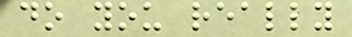do you really
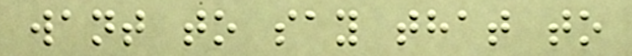want to say that to
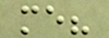me?
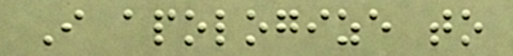I apologize to
